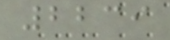2239
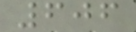606
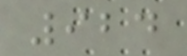924
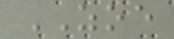ZOE
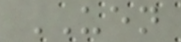UEN
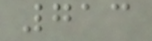713
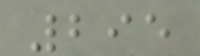295
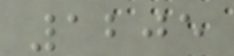1205
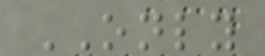ONLY
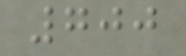700
